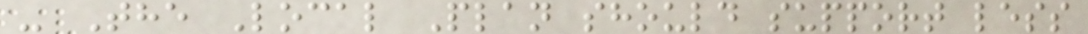- The Local Plan should support less
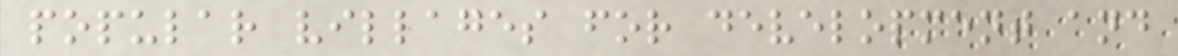popular villages for development and
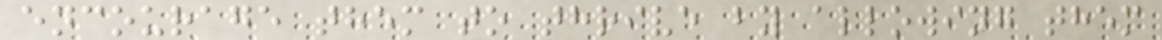encourage them to thrive by allowing them
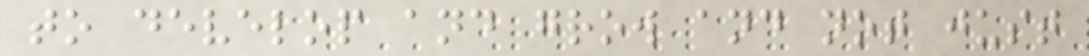to develop and grow and not just
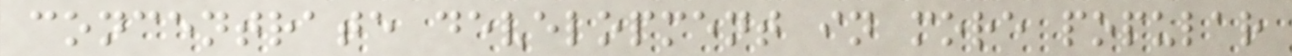concentrate development in more popular
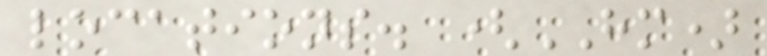locations. (HM)
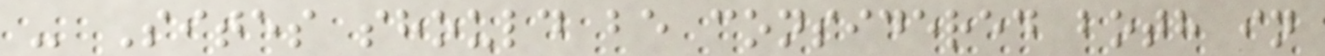- Sites should be considered both in
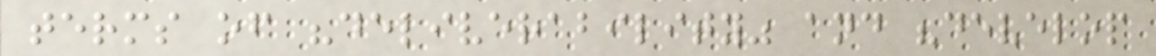terms of "deliverability" and "develop
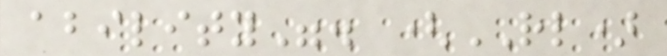ability". (RL)
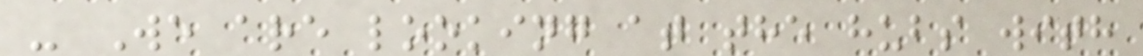- We are looking at the hubs with
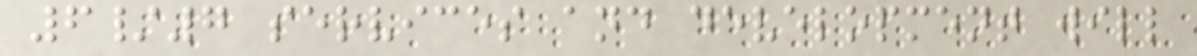6/7 services and development will
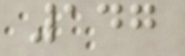147
